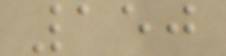150
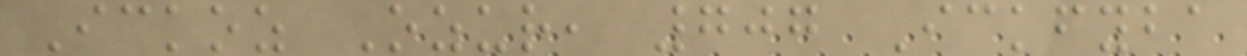Ickoz Ozur, 707 Ickfyba
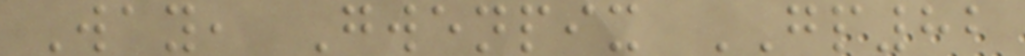Way, Gwenpix GP82
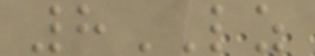8LZ
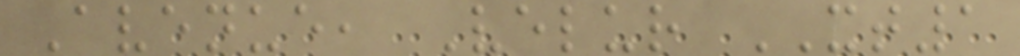Avenue, Velur XT1
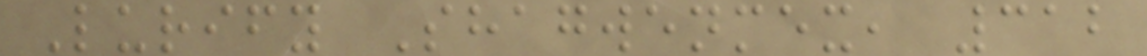Lurify Shagwenmex, 312
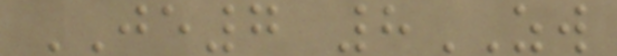JE7 8ZW
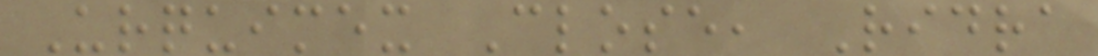Urquimex Close, Ridra
